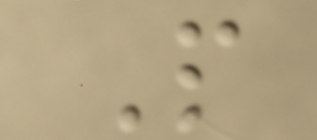P
